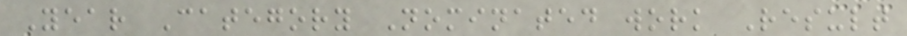Year Category Nominated work Result
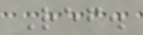Ref.
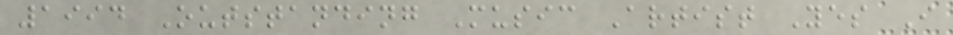1994 Outstanding Music Artist Yes I
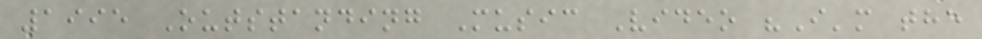1995 Outstanding Music Video "I'm the
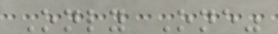Only One"
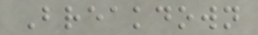Breakdown
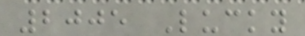2005 Lucky
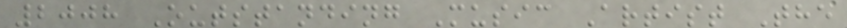2008 Outstanding Music Artist The
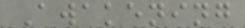Awakening
